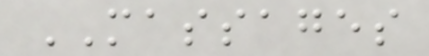MASSAGES
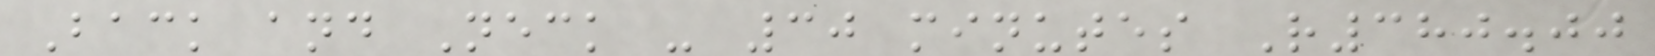Back and Neck - 30 minutes R380.00
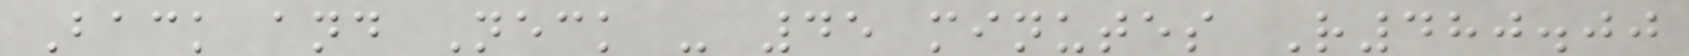Back and Neck - 45 minutes R480.00
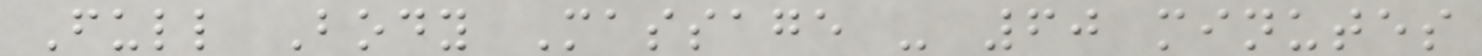Full Body Massage - 60 minutes
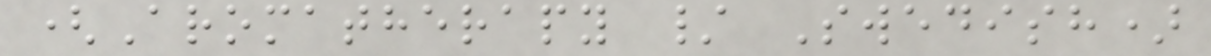(Aromatherapy / Swedish)
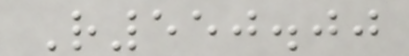R550.00
